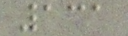131
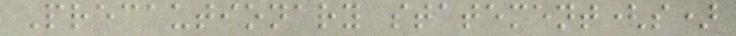Precautionary statement(s)
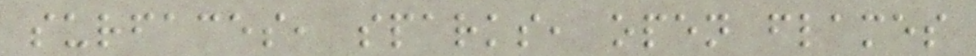surfaces, sparks, open flames
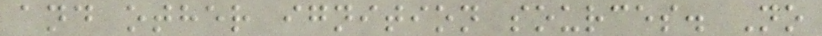and other ignition sources. No
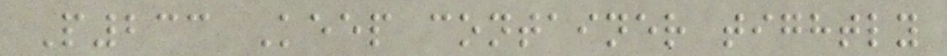P233 Keep container tightly
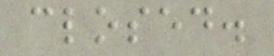closed.
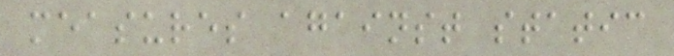measures against static
